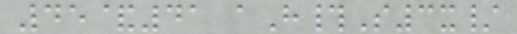45&41 aH#S3x/
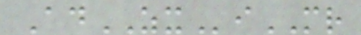AdZXiMR
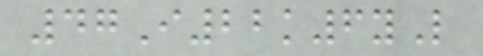47I22k6yL
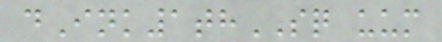dInk1thSQ uum
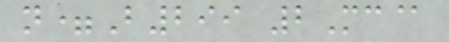n=B299 2Mc@
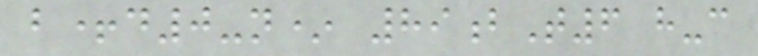b+d0-n* 89bT6 h-c
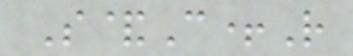S&C+R
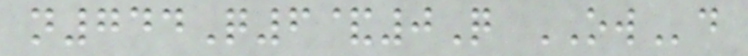n744Q6&0Q OWd
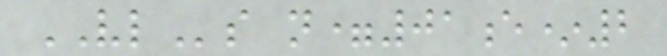VLs n=01e*2
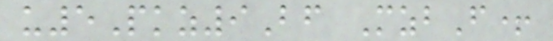u5Pkz9Bf MzbF+
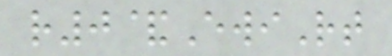r0&EwiRt
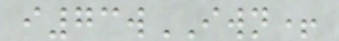i73wIWN+
